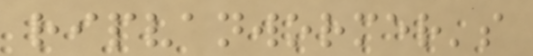ripvanwormer's
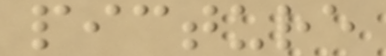picture
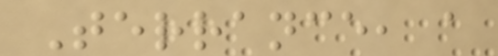Terrance, a
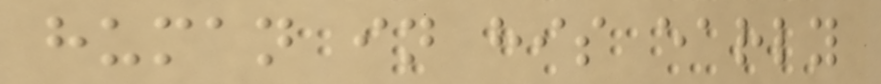human in his early
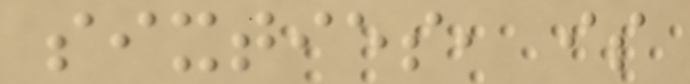sixties, is
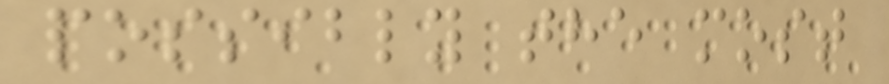possibly the most
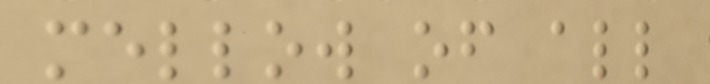mellow of all
